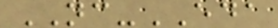NC-EDA
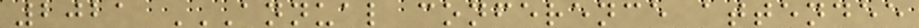2021 ANNUAL CONFERENCE ATTENDEE
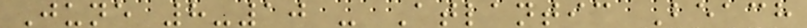June 8-10 - Atlantic Beach
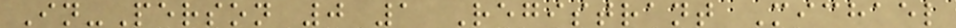In-Person 0 1 Registrant Michael
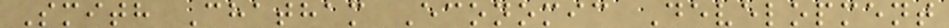Smith Chatham Economic Development
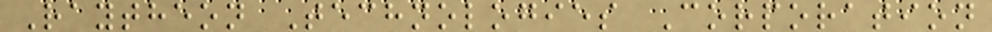Raytheon Technologies Corporation
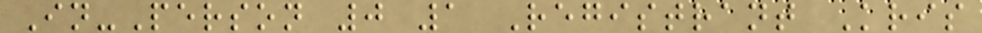In-Person 0 1 Registrant Kris
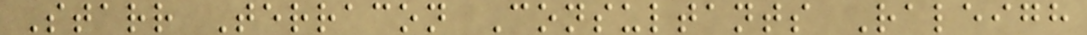Starr Terracon Consultants Raleigh
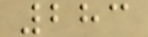283
